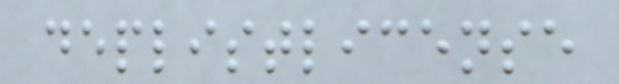deplistlicense
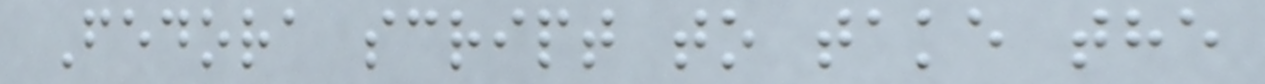Fedora script to take the
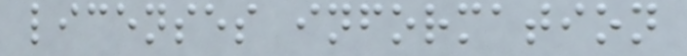licenses information
